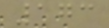173
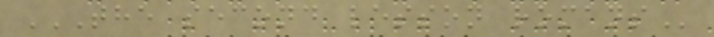THE SECOND LESSON ROMANS
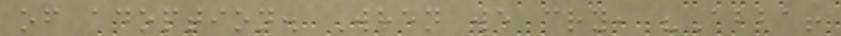of adoption. When we cry, "Abba!
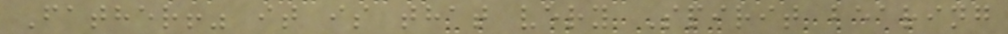Father!" it is that very Spirit bearing
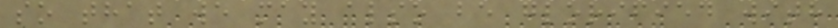so that we may also be glorified with
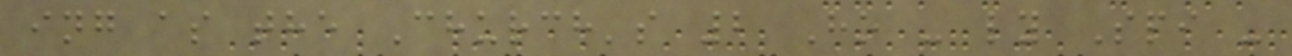ing as the Church's 2 Ho - ly Spi -
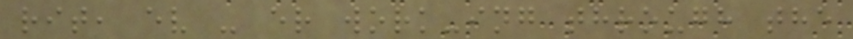rit, ev - er work-ing through the
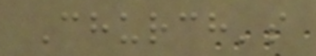Church's
